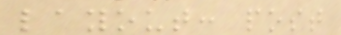layout: post
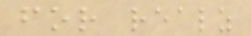for realz
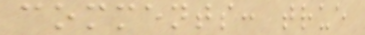comments: true
